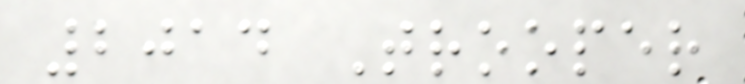2014 Trooper
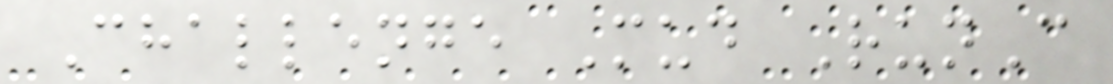Challenge Mud RunC
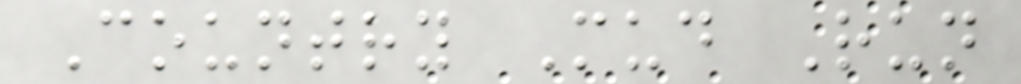Country Mud Run
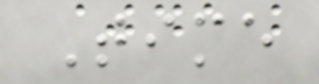Time
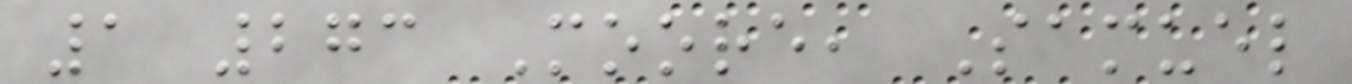1 273 Moore, Samuel
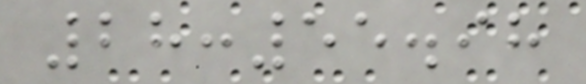28:55.98
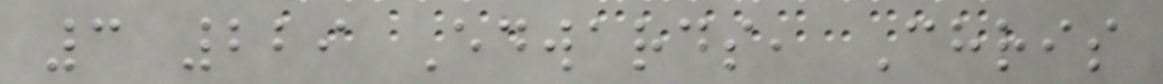3 229 Edwards, Chris
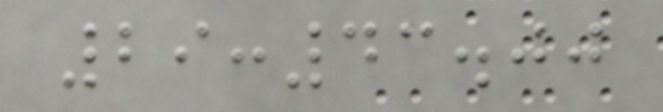29:43.00
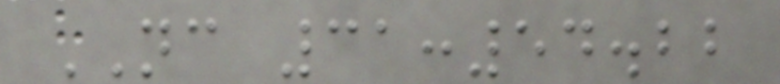NC 31:54.22
